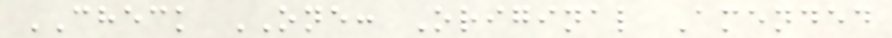CHECK ONE: Original Amended
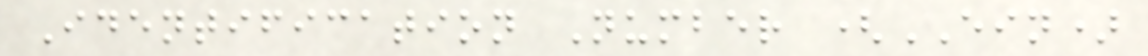Identification Number (EIN)
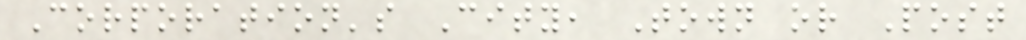Corporation's City, Town or Post
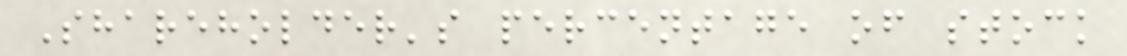Shareholder's percentage of stock
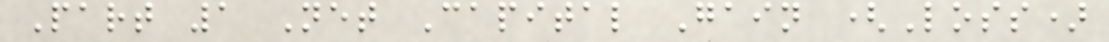Part 1 Net Capital Gain (Loss)
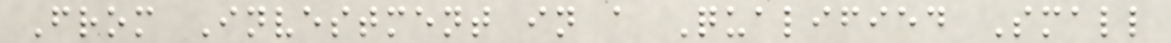From Investment in a Qualified Small
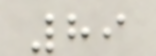89
